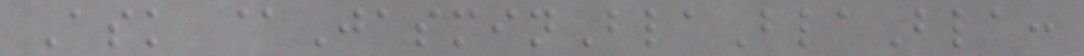Ask @JasminBlaBlaBla:
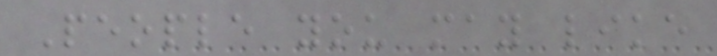People you may like
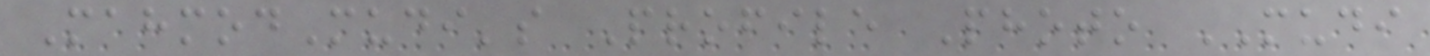MahmodMudi's Profile Photo MUDI
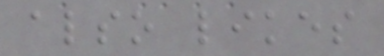also likes
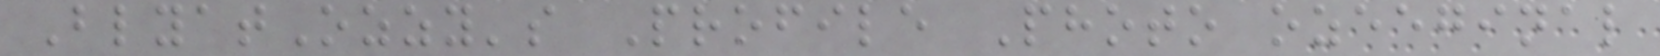BlyatOzzy's Profile Photo ozeeginal
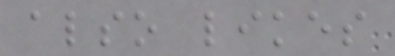also likes
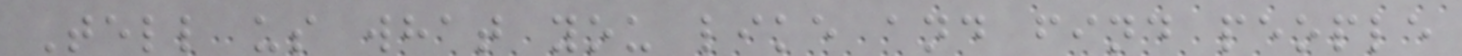Tell us what you like and find people
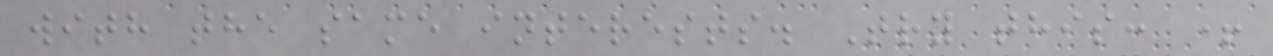with the same interests. Try this: +
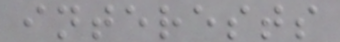interests
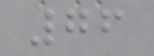76
